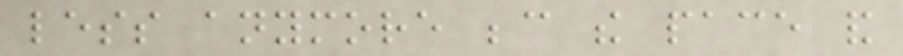less anymore because the pace and
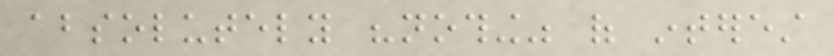absolutely "nothing" of interest
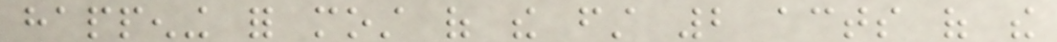happening for most of the first 2 acts of the
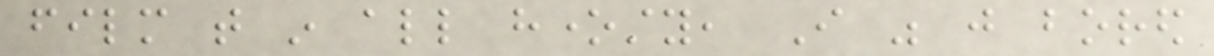film that in all honesty, I was just bored
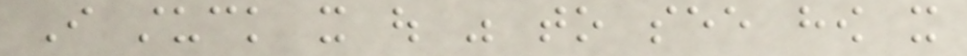I stuck it out was to see how it
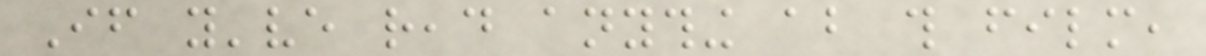If you've read anything about this film,
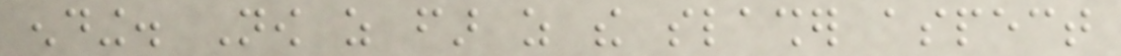ending. Now as far as the slasher aspect
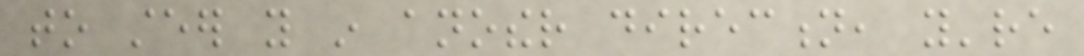to steer you in another direction, you're
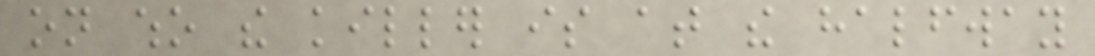on who the killer is at the halfway
